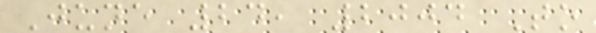June 24, 2004 To
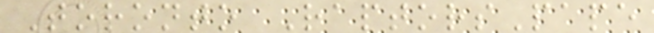Toronto RaptorsPape
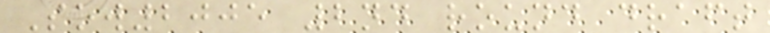Sow2005 2nd round draft
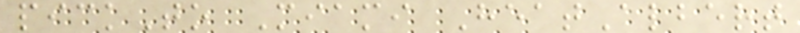pickTo Miami HeatAlbert
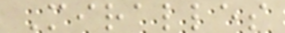Miralles
